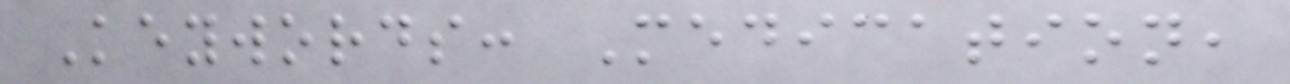Keywords: Medication,
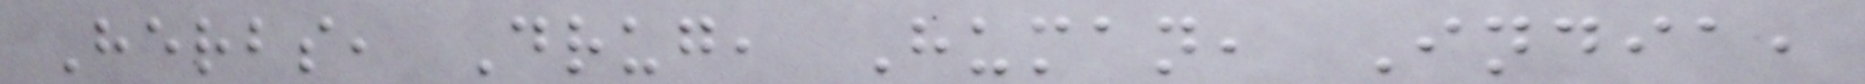Herbs, Drug, Human, India,
